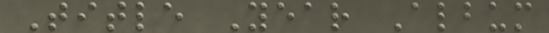Title Year Album
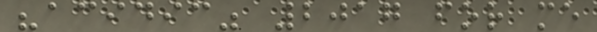"acidic" 2017 for me
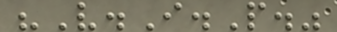"V.I.P."
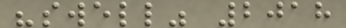"swell" 2018
